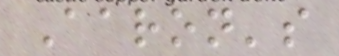Aaron's
